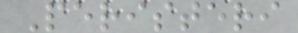Peristeri
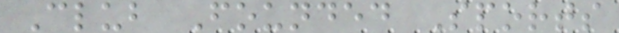Club Founded Sports
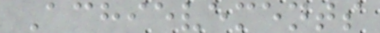Achievements
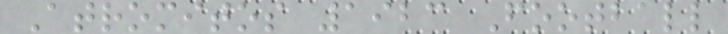Atromitos 1923 Football
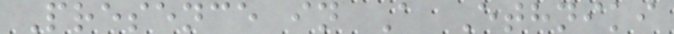Presence in A Ethniki
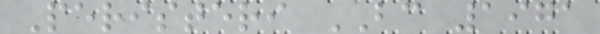Peristeri BC 1971
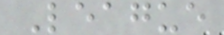League
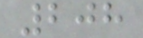208
